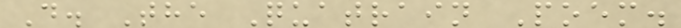D. The Quatrain Poem.
